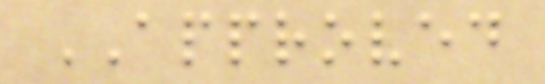APPROVED
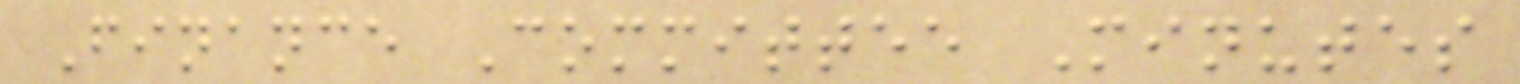Finance Committee Minutes
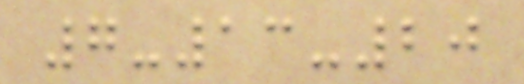7-13-20
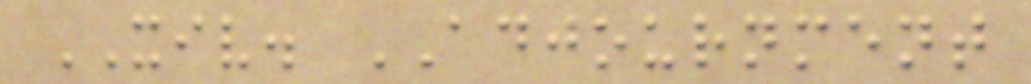XIV. ADJOURNMENT
